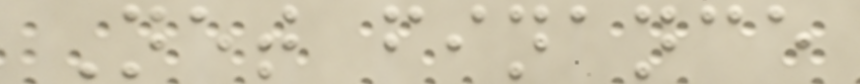Net finance
